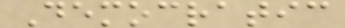Democratic
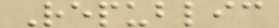Republic
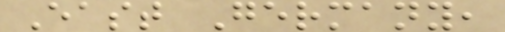East Germany,
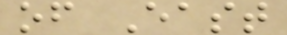of East
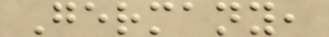Germany,
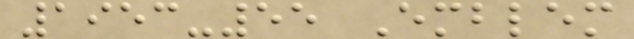1953-55 Emblem
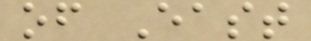of East
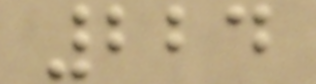224
